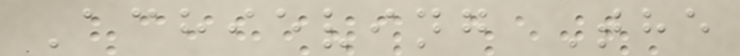Achieving The
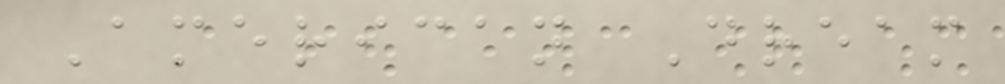American Dream
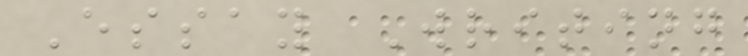Essay Writing
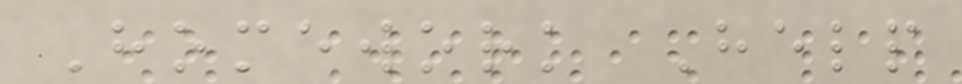Homework Help
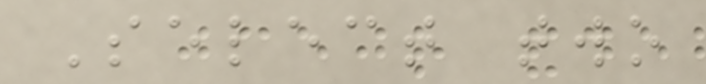Select two
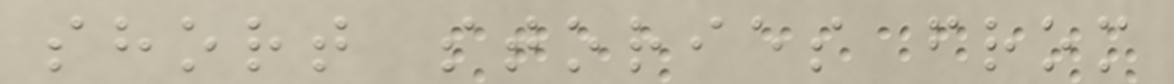short stories from
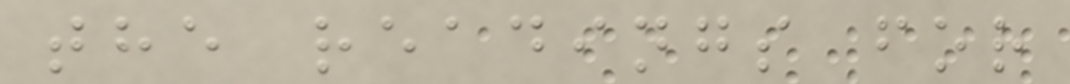the readings for
